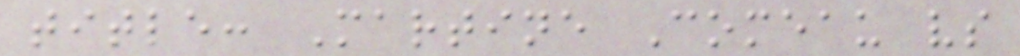title: Martine Comeau vs
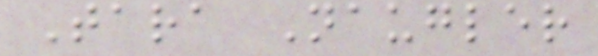Tara Naugler
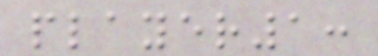player1:
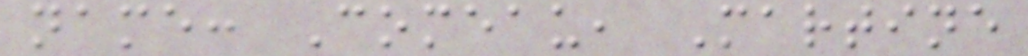name: Comeau, Martine
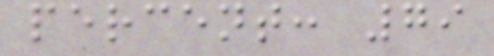percent: 79
